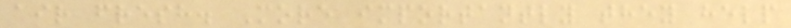air fresh. More importantly they help
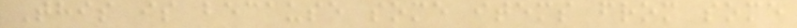This is because some items from some
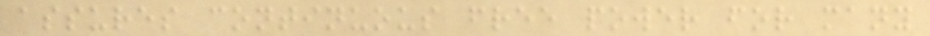assures continuous free power for many
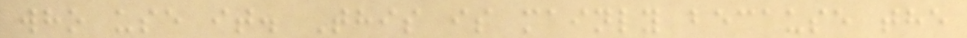who use it. This is mainly because the
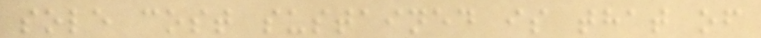sole cost sustained is that of
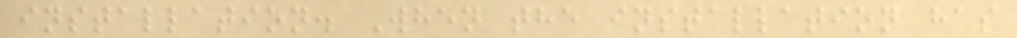installation. When the installation has
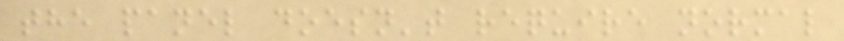the panel doesn't require normal
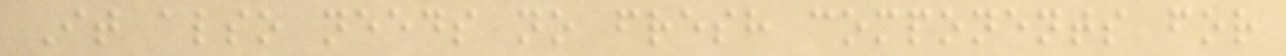It also needs no fresh components for
